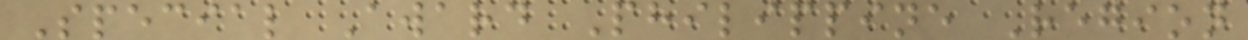Special Award Philippine Region
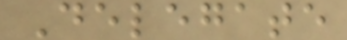Delegate
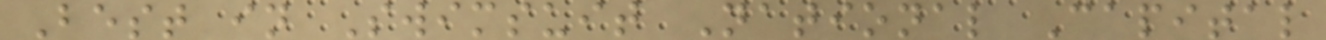Best in Swimsuit National Capital
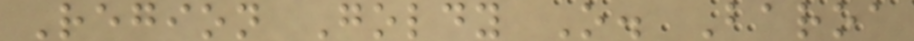Region Goldy O. Baroa
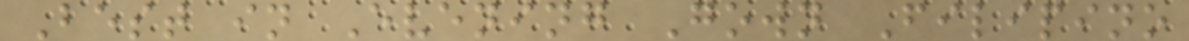Best in Evening Gown Filipino
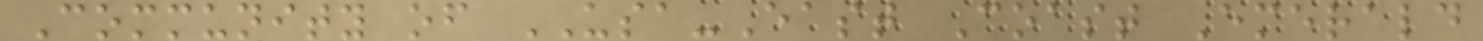Community of USA-East Coast Emerald
